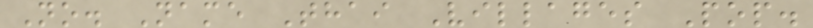No. Name Thai Villages Pop.
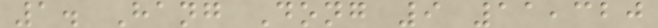1. Hang Dong 9 11,320
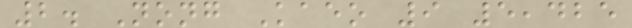2. Nong Kaeo 9 5,425
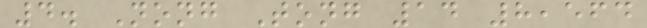4. Nong Tong 14 8,564
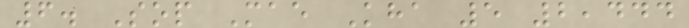6. Sop Mae Kha 5 2,444
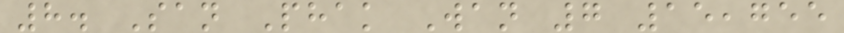8. San Phak Wan 7 15,755
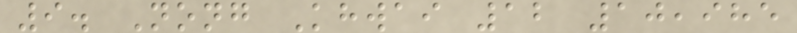9. Nong Khwai 12 10,985
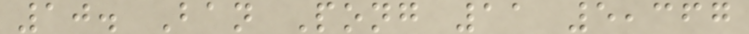10. Ban Pong 11 5,367
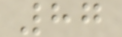87
